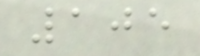105
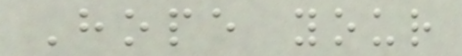Hope your
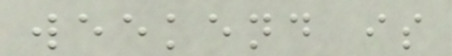weekend is
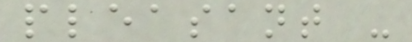pleasant -
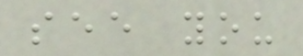see you
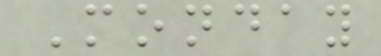Monday
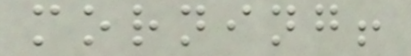morning!
